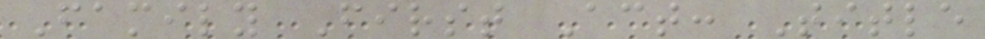Family First Act: Title
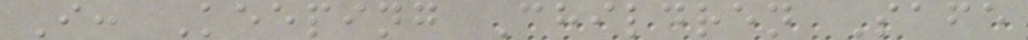I: Keeping Children Safe
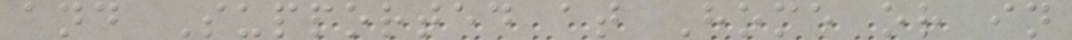and Supported at Home or in
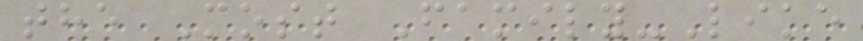the Most Family-Like
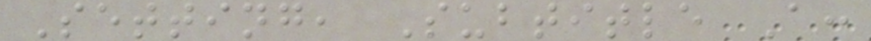Setting, Subtitle A:
